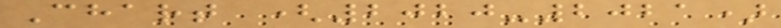Chart (2020-2021)
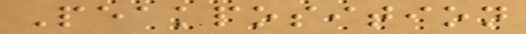Peakposition
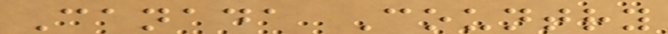Canada Country
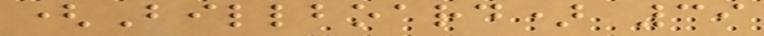(Billboard) 39
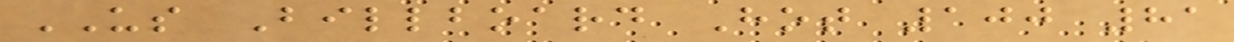US Billboard Hot 100 81
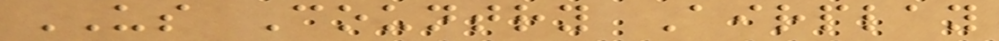US Country Airplay
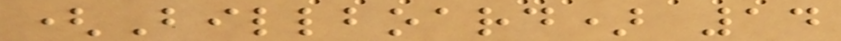(Billboard) 14
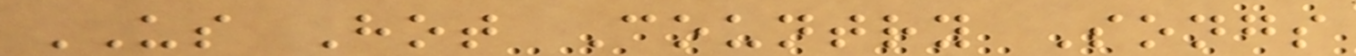US Hot Country Songs
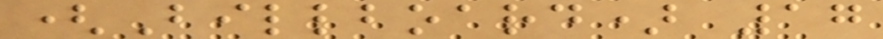(Billboard) 17
